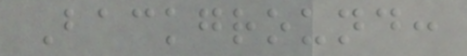Background:
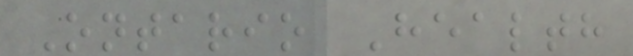Ontario Health
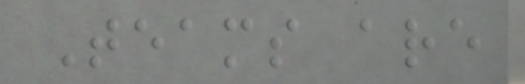Teams are
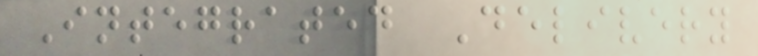Integrated Delivery
